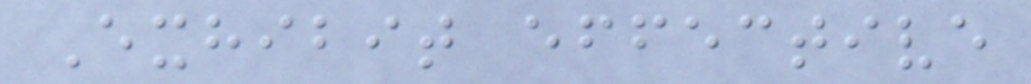Exhibit effective
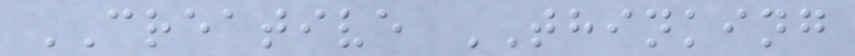CREATIVE THINKING
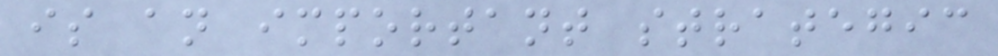is an important strategic
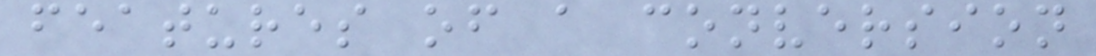features of a conversion
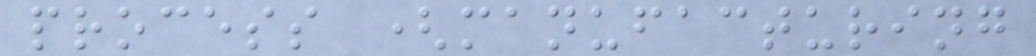process (manufacturing
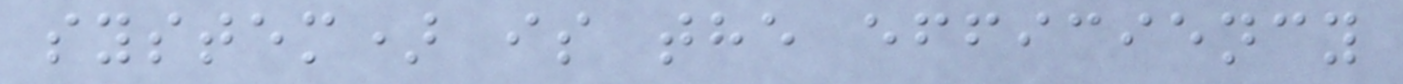system) is the efficiency
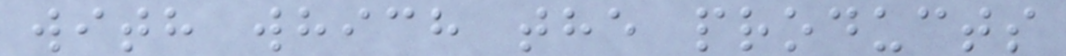with which the products
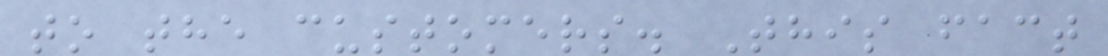to the customers. This fact
